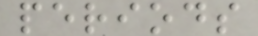periods
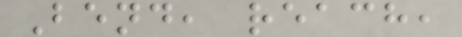Bend, reach,
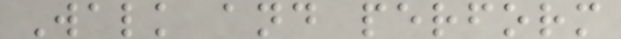Walk and perform
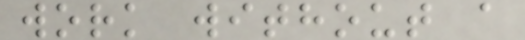work without a
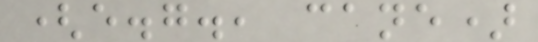(e.g., cane)
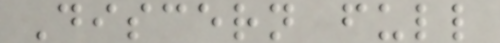Discern full
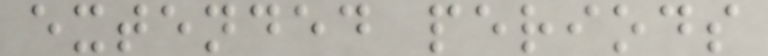extended periods
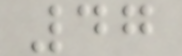47
